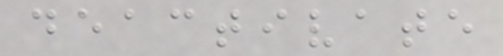deactivate
